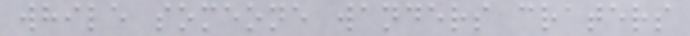while someone wanders craters
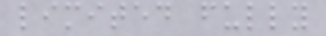limited fully
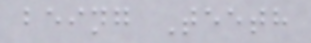being Teeth
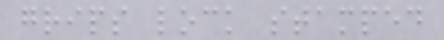grips lock stamped
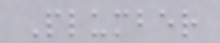Plumber
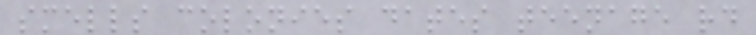smells colonies dates teenage rd
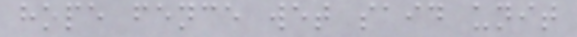hope fence wet said unit
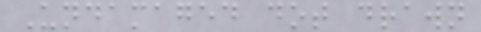Undamaged dot drawn
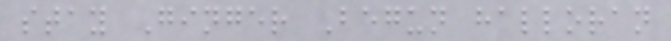stay Ginger Begun halloran
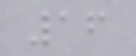16
